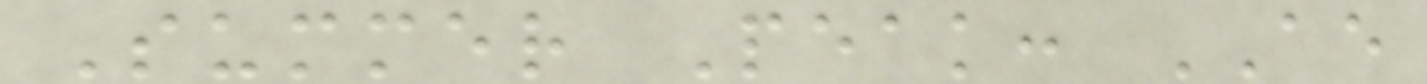Summer Peak: AE
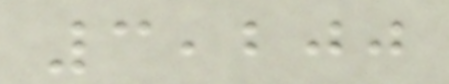3,200
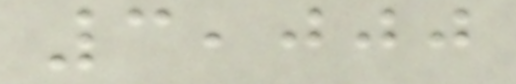3,000
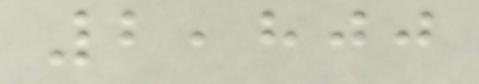2,800
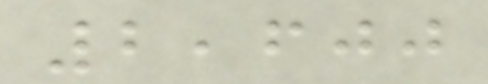2,600
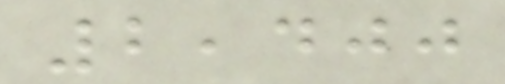2,400
